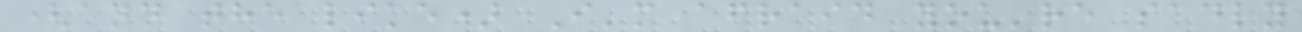(and the like) I'm afraid you're sadly
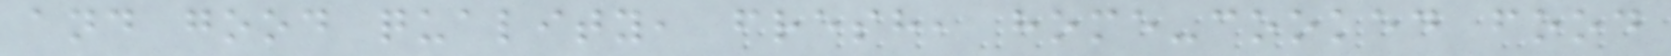and good quality, fresh, home-cooked food
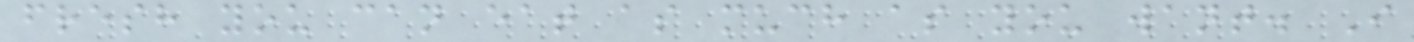fresh you can eat as much as you want. I
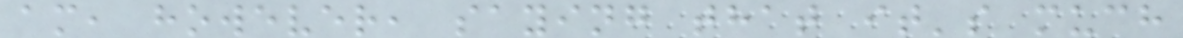am, however, saying that it's much
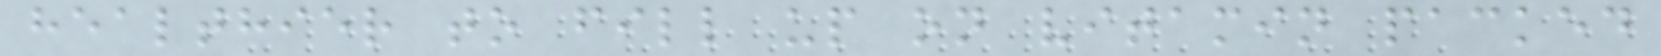healthier to fill up on vitamin packed
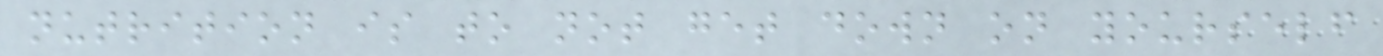nutrition is to not get down on yourself
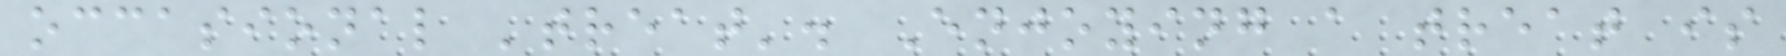occasional 'treat'. Enjoying a treat is
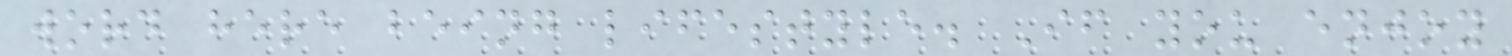word here being lifestyle. If you enjoy
